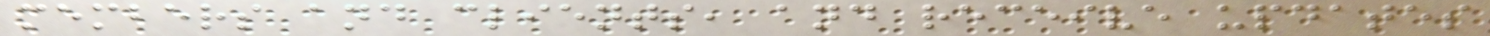members and clients, and receive updates
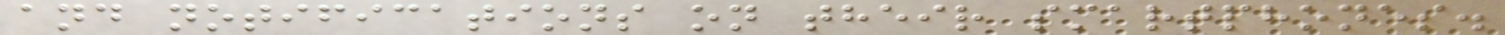and notifications on their smartphones.
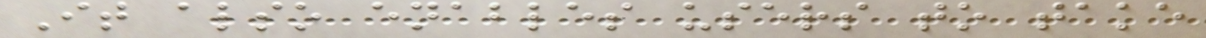It also enables users to take
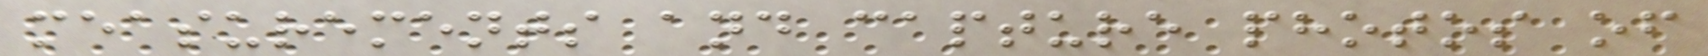measurements and capture photos of
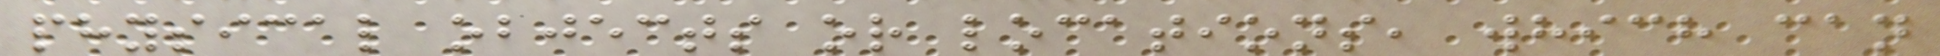physical objects or locations, which can
